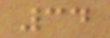34
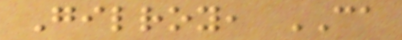Gilroy, CA
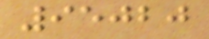95020
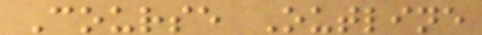Course Outline
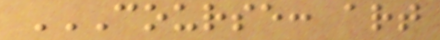COURSE: ART
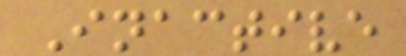Inactive
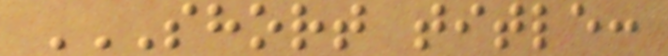SHORT TITLE:
